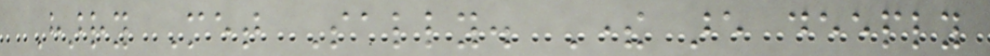Harry Met Sally. There are deeply
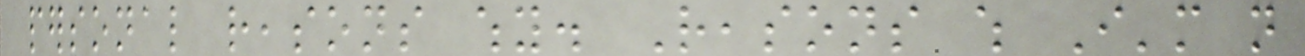personal reasons why. Reasons which I'm not
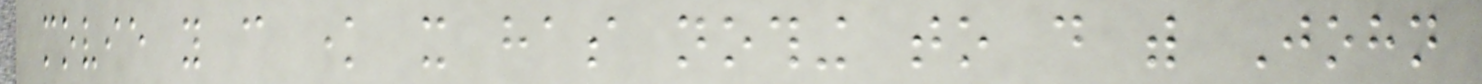movie you can know it has nothing to do with John
